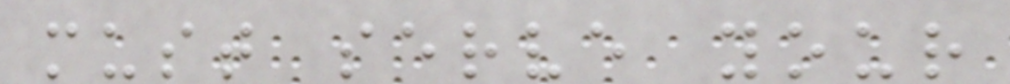must serve your
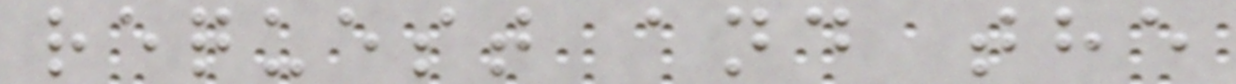request and the
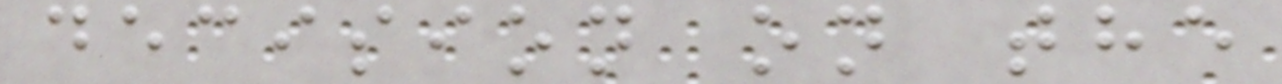decision on the
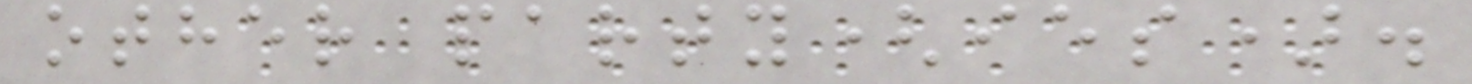other party(ies).
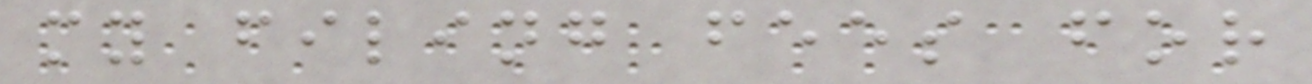my filing fees for
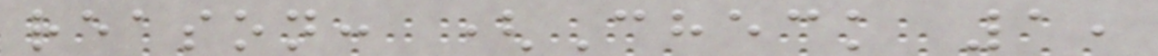reason: (Check 1,
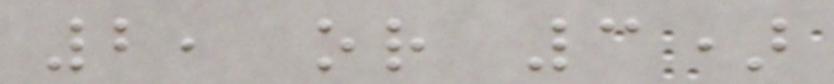2, or 3)
